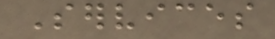Services
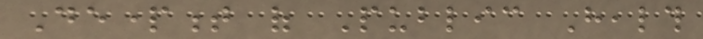Department of Public Health
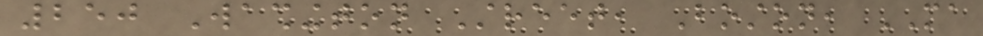250 Washington Street, Boston, MA
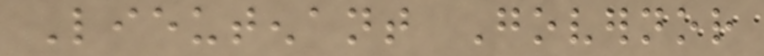Lieutenant Governor
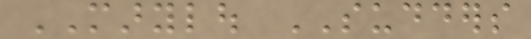MARYLOU SUDDERS
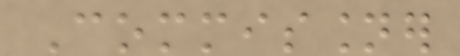Commissioner
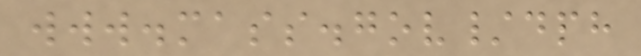www.mass.gov/dph
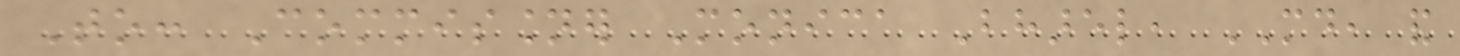To: Commissioner Monica Bharel, MD, and
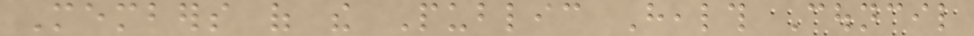Members of the Public Health Council
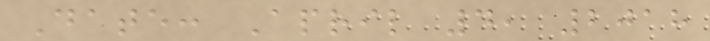Date: April 4, 2018
